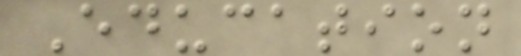Education
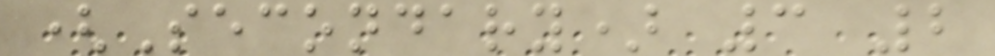(Secondary) 3 2
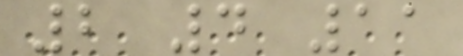2 4 11
